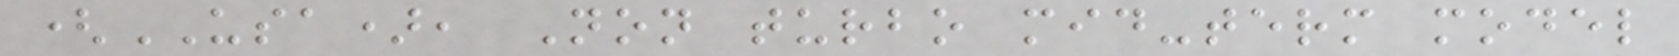(USA), Non turbo mid-term model
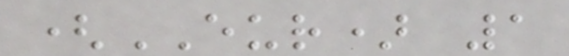(EUR) 1
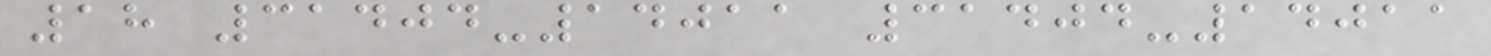18 31404-14011 31404-14011
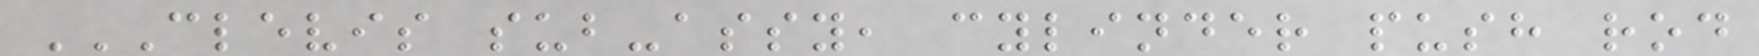CLEVIS SUB-ASSY, CYLINDER PUSH ROD
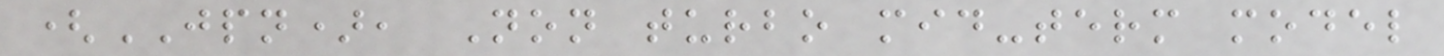(JPN), Non turbo mid-term model
